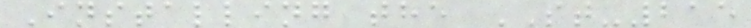Installing the ST-215
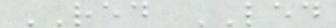RED LED
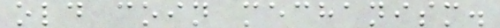old coin mechanism.
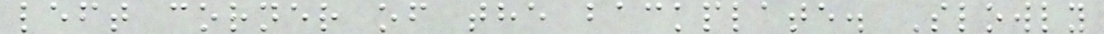left corner of the backplate. Slowly
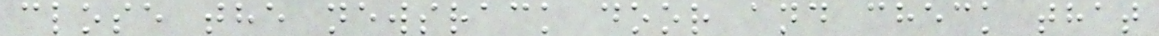close the newsrack door and check that
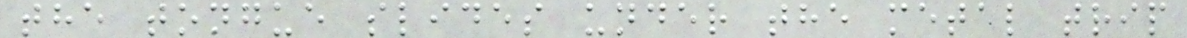the tongue slides under the metal trip
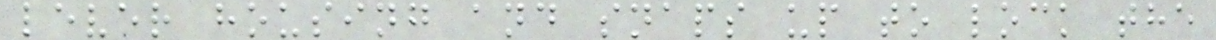lever housing and snaps up to lock the
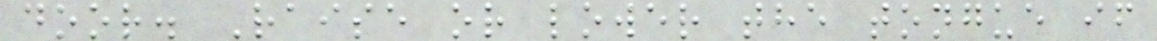door. Raise or lower the tongue if
